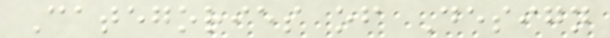Categories of Design
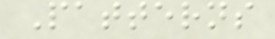Patterns
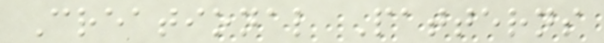Creational Patterns
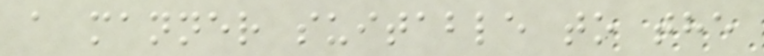a manner suitable to the
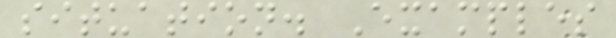situation. Examples
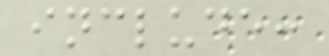include:
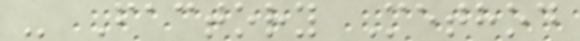- Factory Method
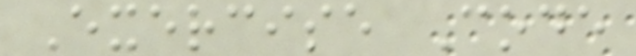Exercise Code
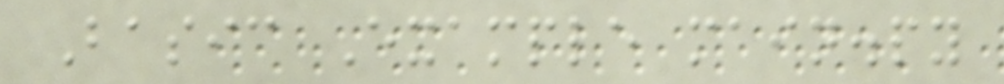Basic Example main.py
